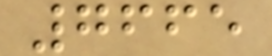7665
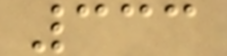333
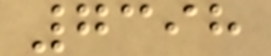7398
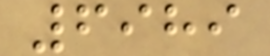6989
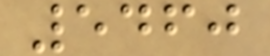5460
